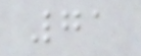71
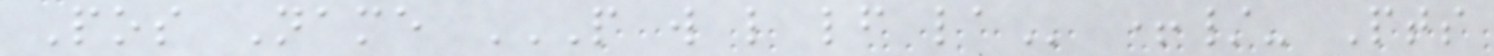Pos Name P W L LF LA +/- Pts
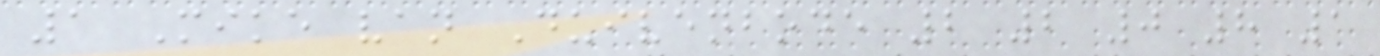1 Mike van Duivenbode 2 2 0 8 1
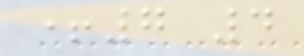+7 4
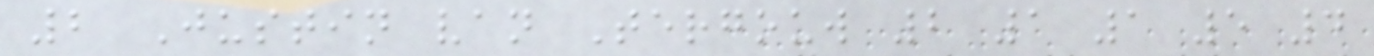2 Justin van Tergouw 2 1 1 5 4
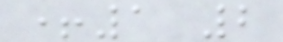+1 2
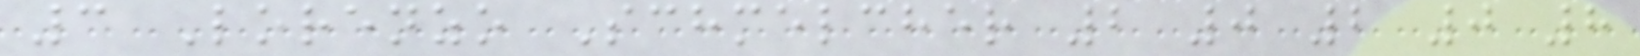3 Lorenzo Schmelcher 2 0 2 0 8
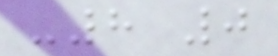-8 0
